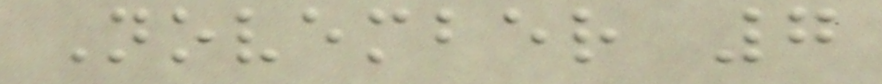November 7
